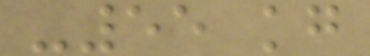-55 kg
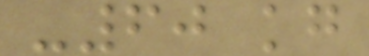-60 kg
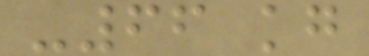-66 kg
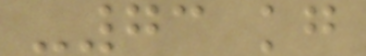-73 kg
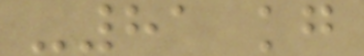-81 kg
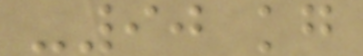-90 kg
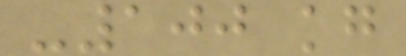-100 kg
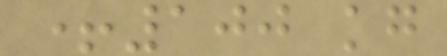+100 kg
